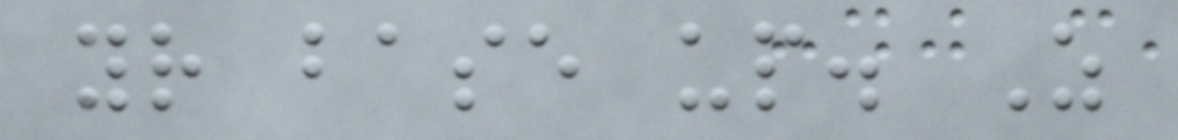your base up. As
